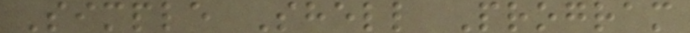Simple Shell Program
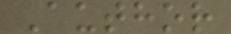Author
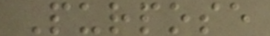Purpose
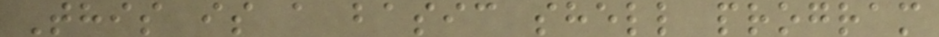This is a basic shell program
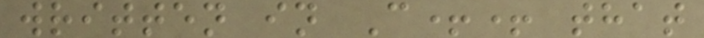written in C++ that
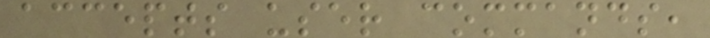accepts user commands,
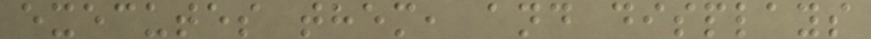executes them, and displays
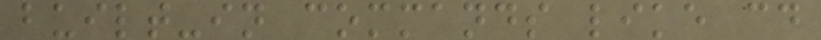built-in commands like cd
